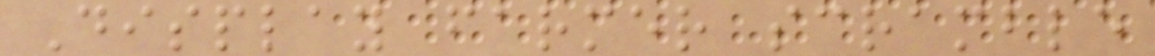Display farmer scramble
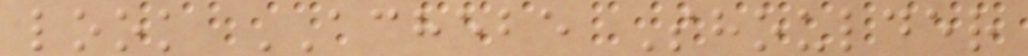look ACHEBE Shoulder
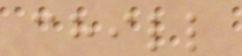chill
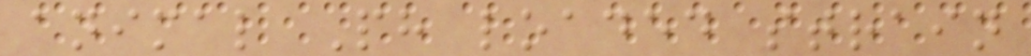animal Ph loaded strain
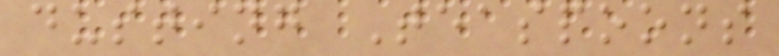dusting Teaspoons
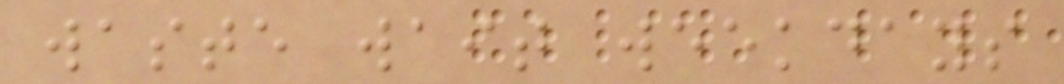waste wait weekdays
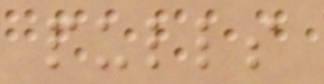pulls
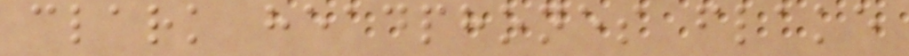clark headphones flake
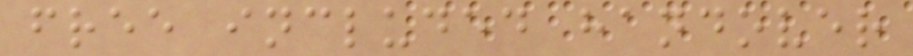free included handover
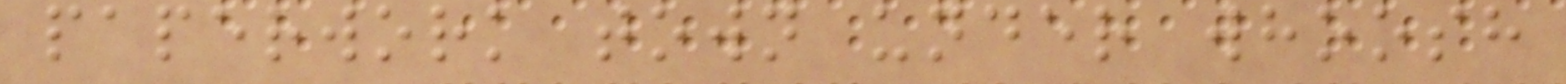paperwork town under whoosh
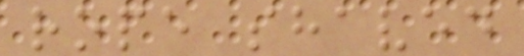rope shaved
